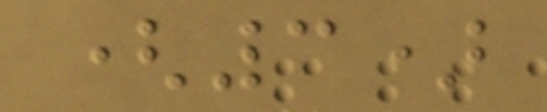(3)
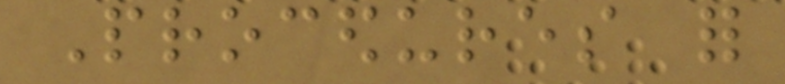Procedures for
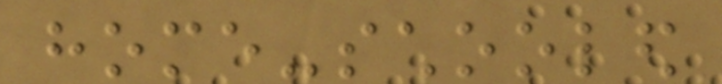home-schooled
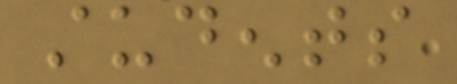students
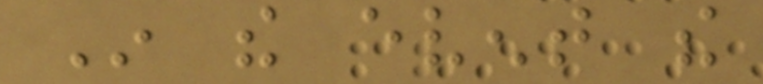In the event the
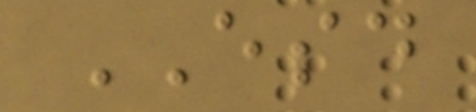ESD
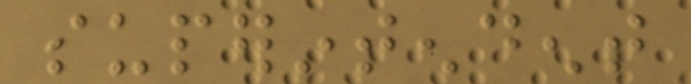superintendent
